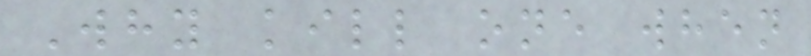Why kill one when
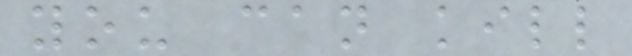you can kill
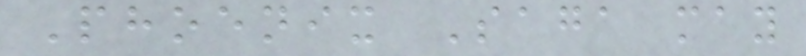Phoenix Saga may
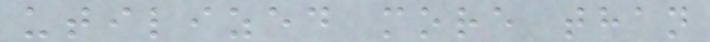utilized more than
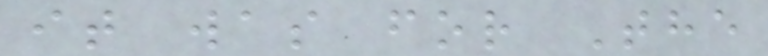it was for The
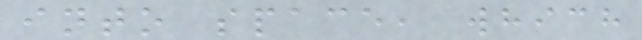into space, which
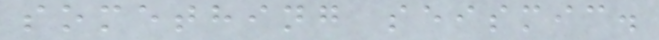something seismic.
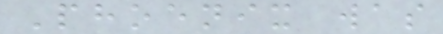Phoenix was
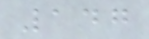147
